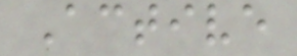Active
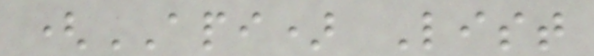(API) List
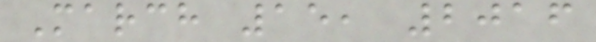March 15, 2016
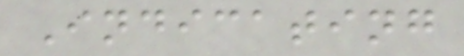Indicating
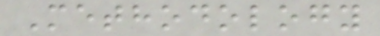Methodology
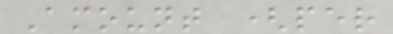Amount (per
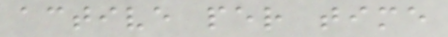active per time
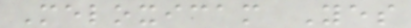Meloxicam Yes
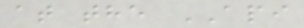at the API
